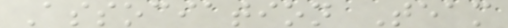Association Team
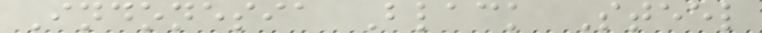Indonesia Black Steel
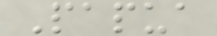Papua
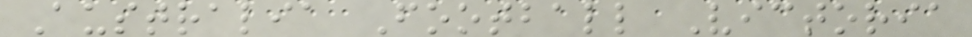Australia Football Victoria
